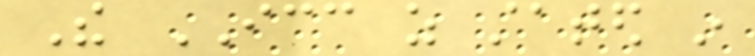The ICC as stated in
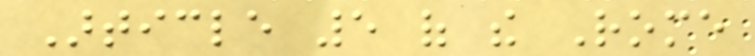Article 5 of the Rome
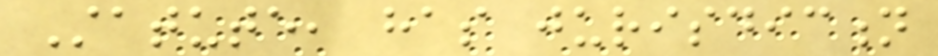Statute, has jurisdiction
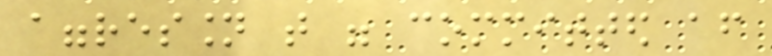aggression that were committed after
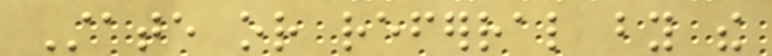State or referral by the
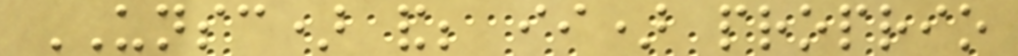UNSC) and; ii) proprio
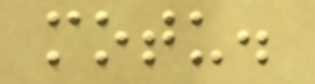motu.
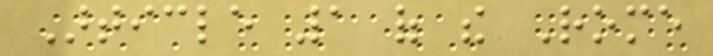Article 1 of the Rome
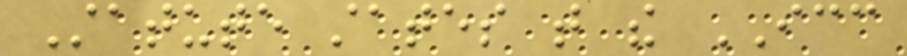Statute states that the ICC
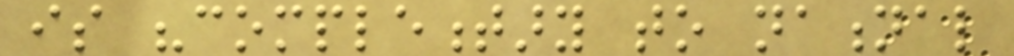is "complementary to national
